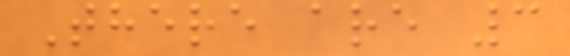There are 3
